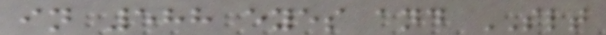in 588 eyes and SLT
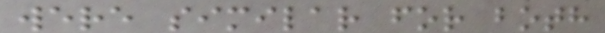were similar for both
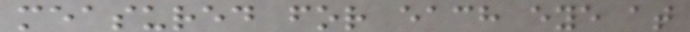measured for each eye at
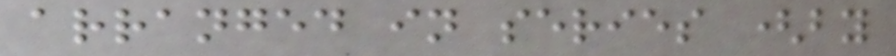arranged in series (by
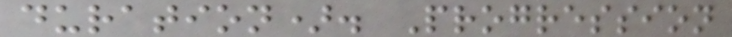duration). Progression
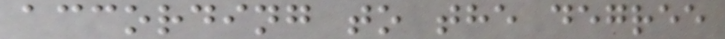according to the degree
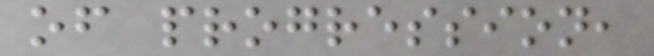of progression,
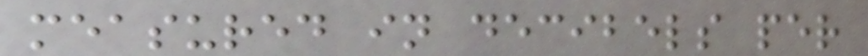measured in decibels per
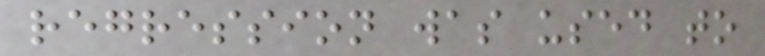regression was used to
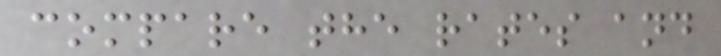compare the rates and
